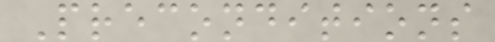Preconditions
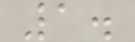1.
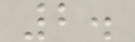2.
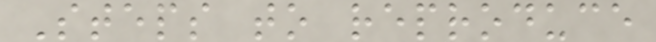Steps to reproduce
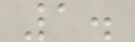1.
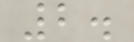2.
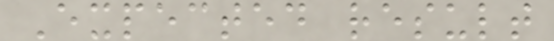Expected result
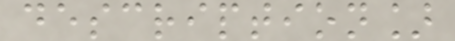description]
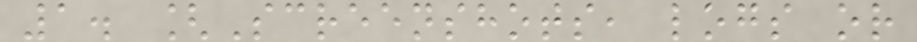1. [Screenshots, logs or
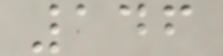146
